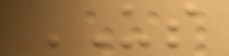US
